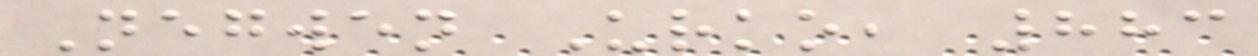Negwen Urko, 883
